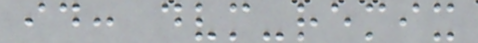id: dvm-remix
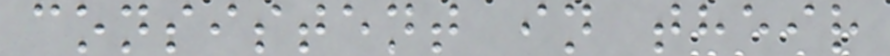consistent in their
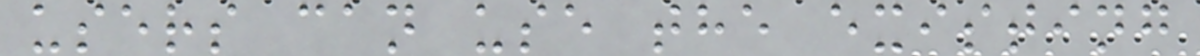users can use the existing
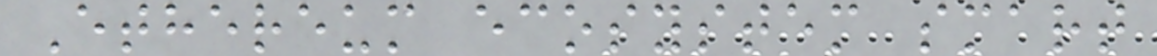Ethereum ecosystem smart
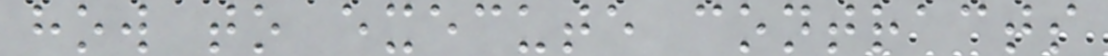how to execute contracts
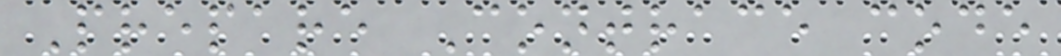Prepare Contrace code
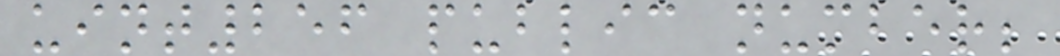uint256 public number;
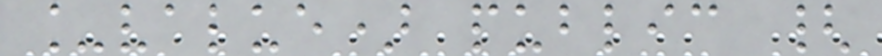_value) public {
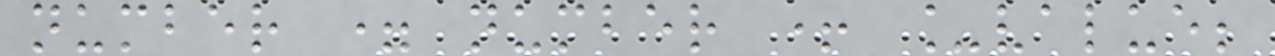number = number + _value;
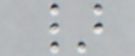}
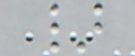}
